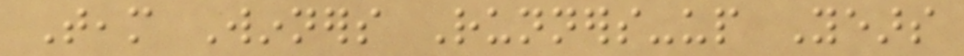Team Winners Runners-up Years
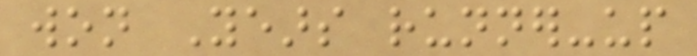won Years runner-up
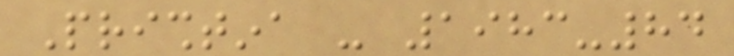Prishtina - 1983-84
